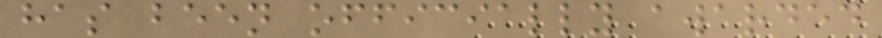has been officially awarded
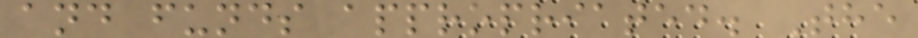and funds appropriated. The
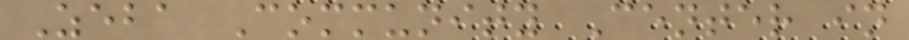Zeba Community Center in
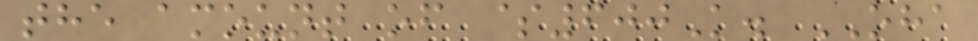the amount of $600K. OHA
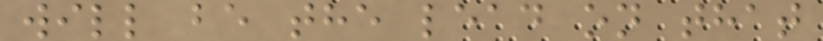will be the lead on that
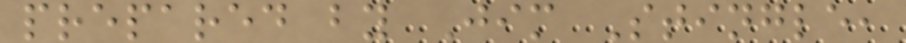prepared by Jim Stingle,
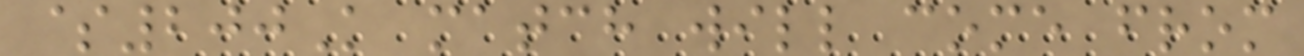$200K match will come from
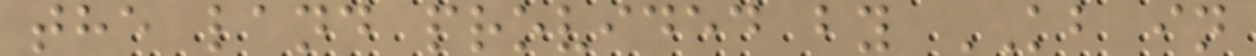the land provided by KB in
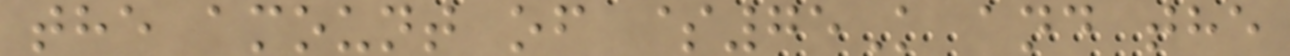the amount of $75K and the
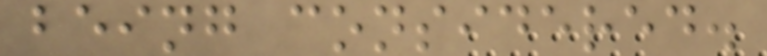being considered.
